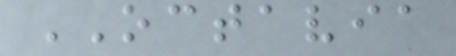OCTAVIA
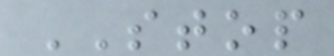STOP
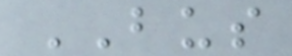BUS
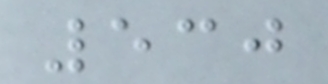530
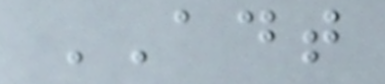ADT
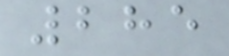285
